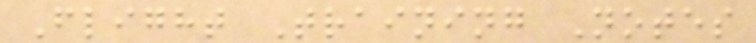Flight Training Notes
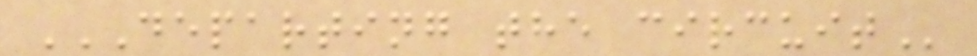DEPARTING THE CIRCUIT
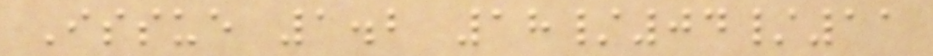Issue 1.2 18/04/11
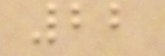22
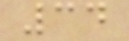34
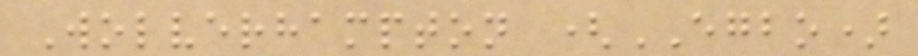Wolverhampton (EGBO)
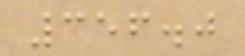356.0
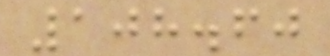108.60
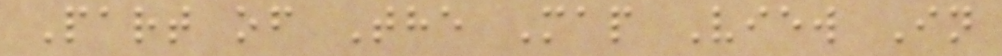Part of The Map View In
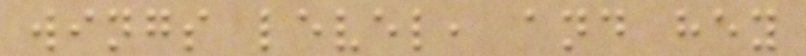wings level, and hey
